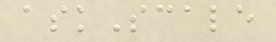askScale
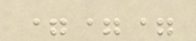===
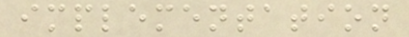implementation
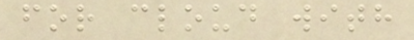for cloud with
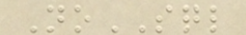NoSQL
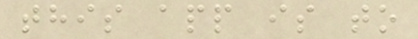this app is to
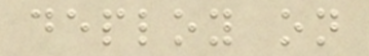deploy on
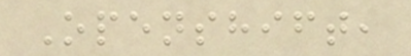Openshift,
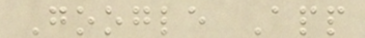Google App
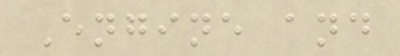Engine and
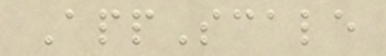AppScale
